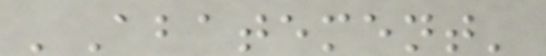'Abatement'
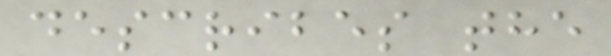describes the
